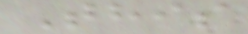This
